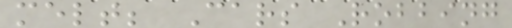melt; Cars Robbing
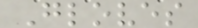Gloves
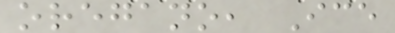oregano, Ice
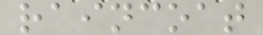raincoat
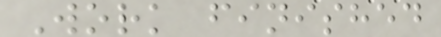Work finished
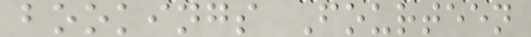bookings Fourteen
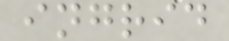ingrid
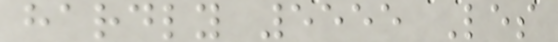hardly 5555 Les
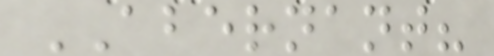ABERNANT?
